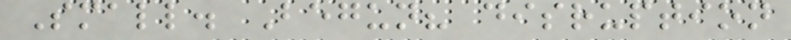Small. Begun? disruption
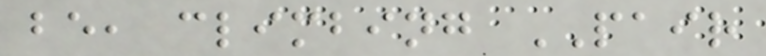be, climbing PAIR
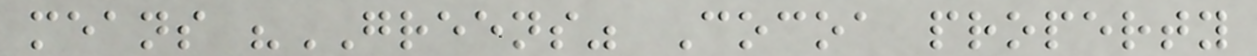means "GREENS" Cocoa property
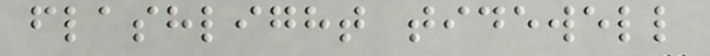flashlight tidewell
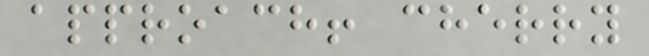approach! cherry
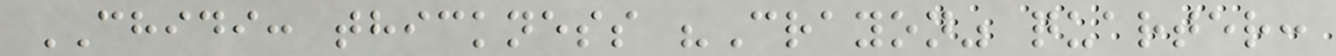CHIDI: thickness "Crayon" quarter:
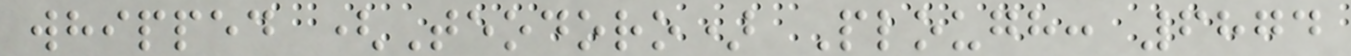whipped (Teodoro) Plough: 6874
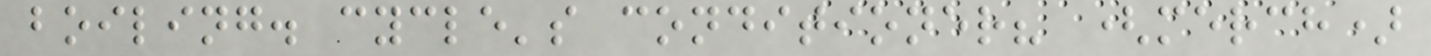boiling. cycle's conditioner? (merch)
